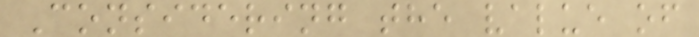Considering the value of
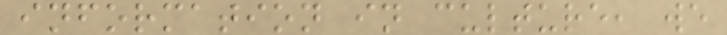information in culture, we
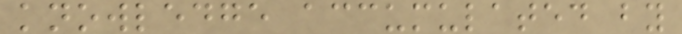knowledge accumulated by
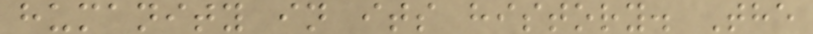humanity in its history. The
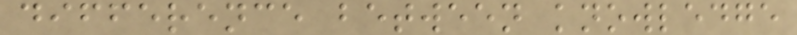difference between knowledge
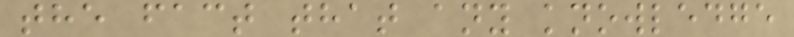the fact that any knowledge
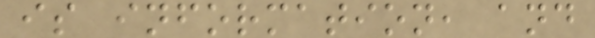is information, and
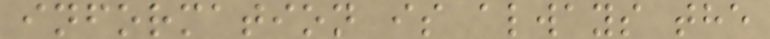information is always the
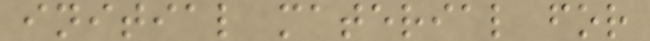initial material for
